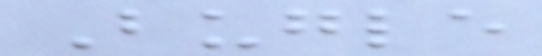Bugle
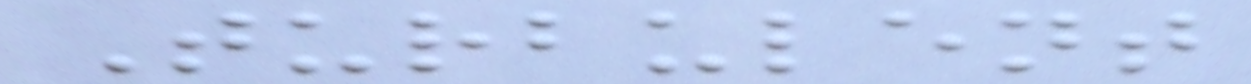Turbulent
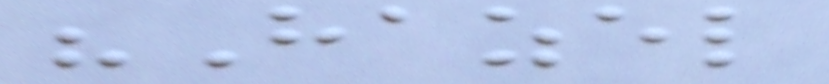"Hazel
